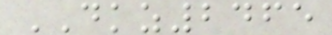DKZ2465
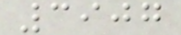3907
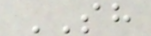SH
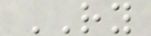RY
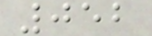052
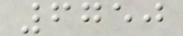6750
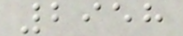2958
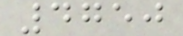4750
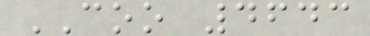COO 4643
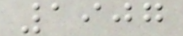1907
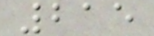215
